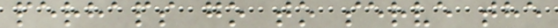perhaps go to serve the
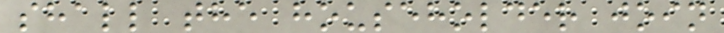shall the householder join
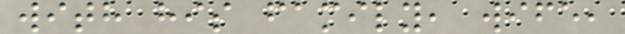with his family, wife,
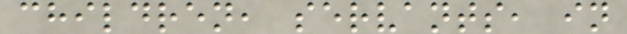children, servants, in
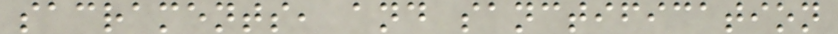sacraments, and sanctification
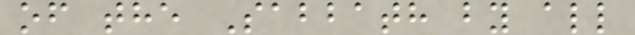of the Sabbath by all
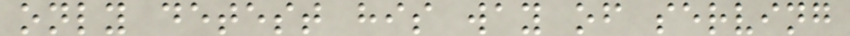only detest his way of serving
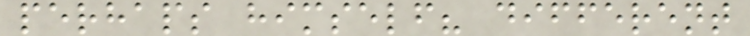perhaps himself? different
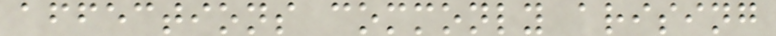affections commonly arising
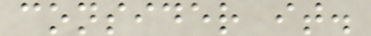consider it.
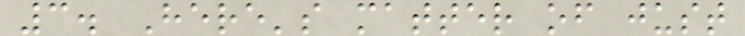3. Here's matter of just
